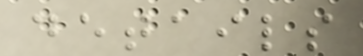details
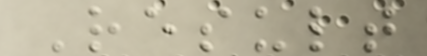Result
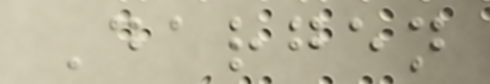Dargen
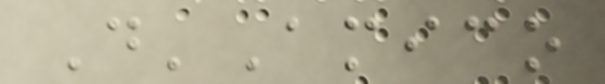D'Amico
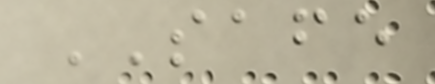SAFE
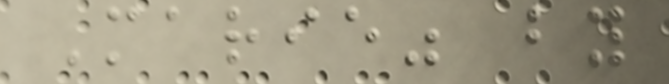Marie" by
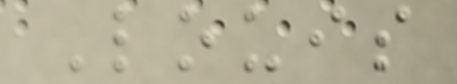Louis
